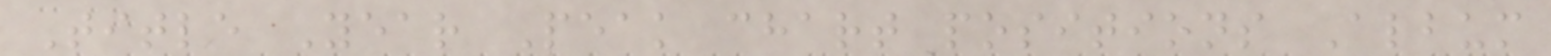Title Year Peak chart positions Album
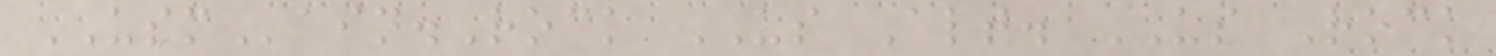USMain.Rock US Alt. US Rock
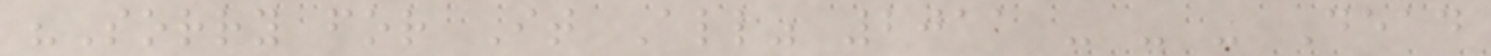"Sorry for It All" 2011 - - - Dead
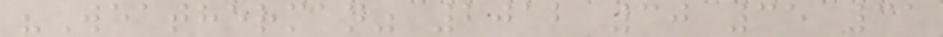"Weatherman" 2012 30 35 31
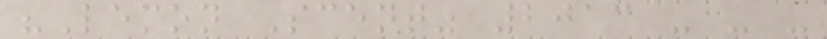"Lemon Scent" 2013 - - -
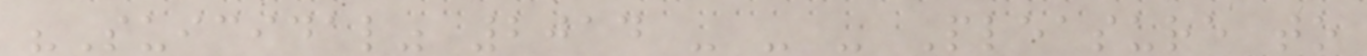"Suicidal" 2014 - - - Pleasure to
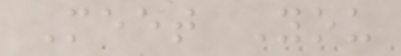Meet You
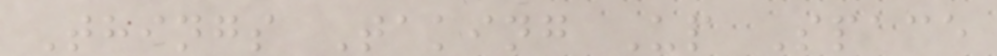Things Taking Up Space
